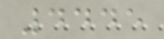4445
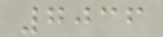7036
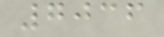7036
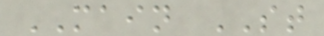MAIN ST
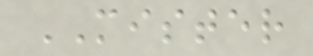MISTER
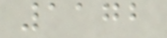1172
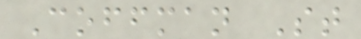Coffman St
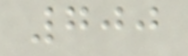700
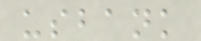usbank
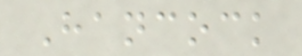Hancock
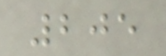205
